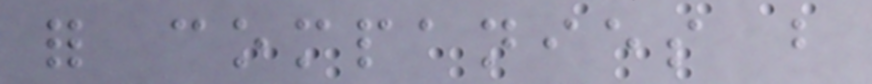for companies but
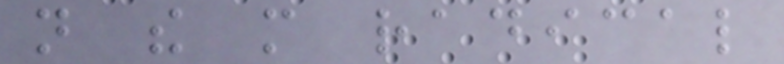not the more radical
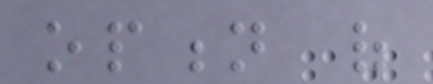option of
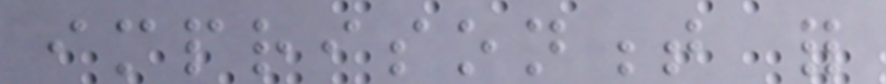imprisonment for
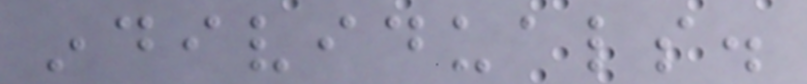individuals.
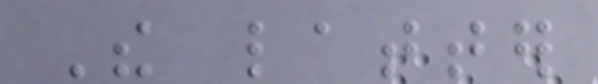The latter
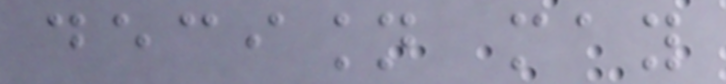decision may
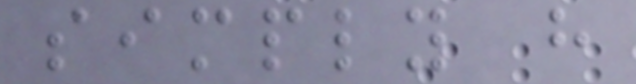simply have
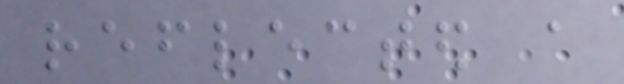reflected a
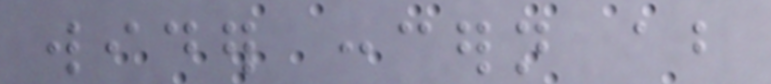wider concern about
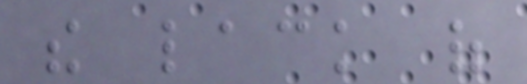the lack of
